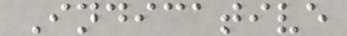Indicative
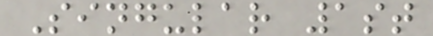Singular 1st
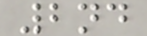2nd
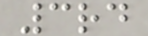3rd
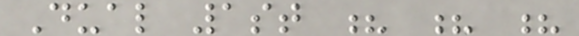Dual 1st ? ? ?
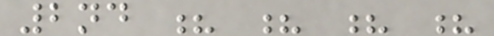2nd ? ? ? ?
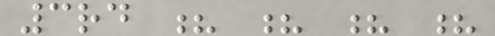3rd ? ? ? ?
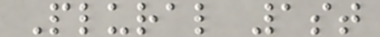Plural 1st
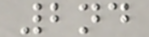2nd
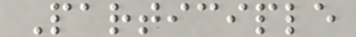Participle
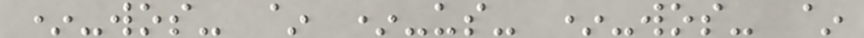*-wos- ~ *-us- *-wos- ~
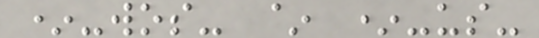*-wos- ~ *-us-
